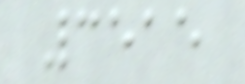3515
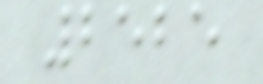2525
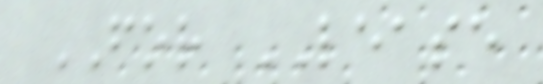FOR LEASE
